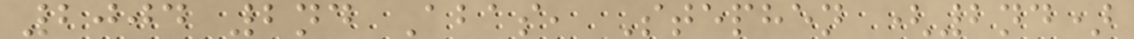2004 2nd Abas, Stephen (2nd)
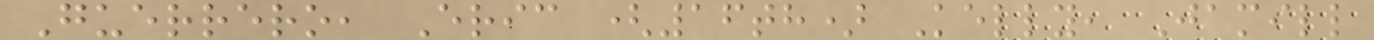Guerrero, Eric (16th) Kelly, Jamill
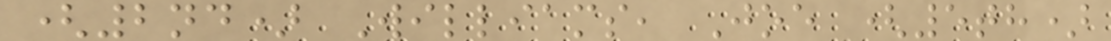(2nd) Williams, Joe (5th)
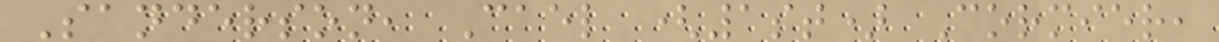Sanderson, Cael (1st) Cormier,
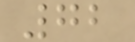72
